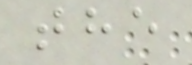the
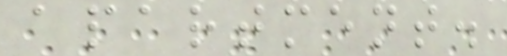apartment.
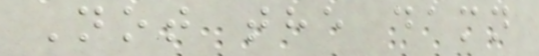Not the damn
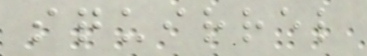squirrel
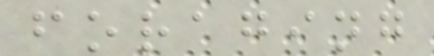foraging
